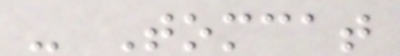- Tomcat
